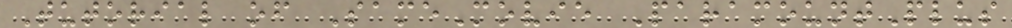Tutorial of SameMovie ParamountPlus
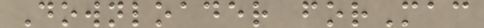Downloader forMac
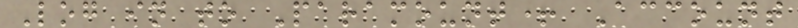Log in to Paramount+ Account
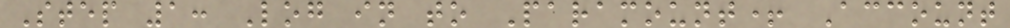Step 1: Log in to Paramount+ Account
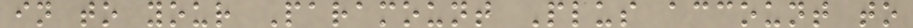in to your Paramount Plus account to
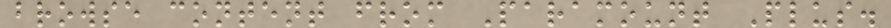browse content from Paramount Plus.
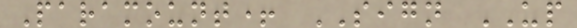Paramount+ SIGN UP
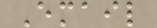Email
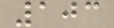103
